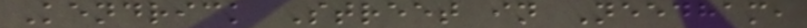Kendrick Street in Needham,
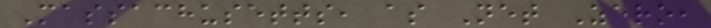Massachusetts, as Net Zero,
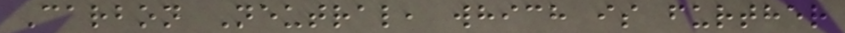Carbon Neutral, which is further
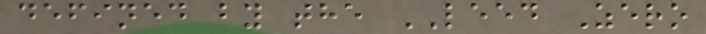defined by the LEED Zero
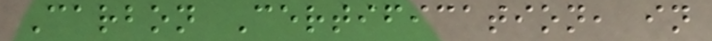Carbon Certification, in
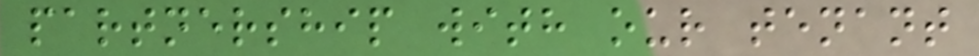partnership with our tenant
